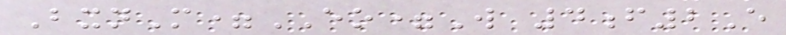BxnM=EO=W 4f2E
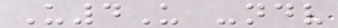U4U -ndv
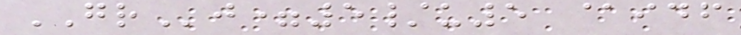GRj=5/u5 @idf
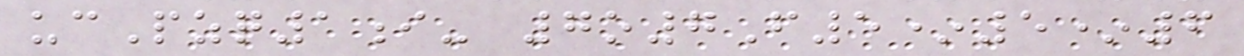ucPzq1i- 7o7F5*5*6
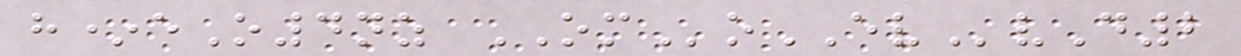h*eO4nz OMoEVvD2
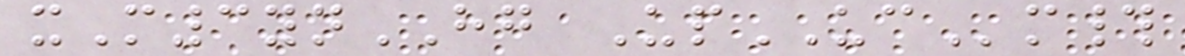xM3ynHG UpUCm#
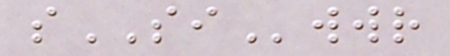sSIwwr
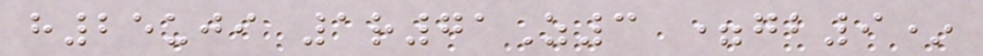h25uji 1r71Z3 =gb9*
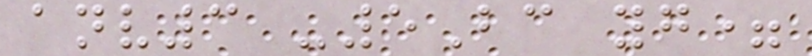anv3 -5Bc yg=
